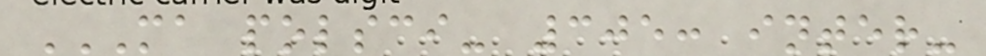MA POLSCI- 305: INTER-
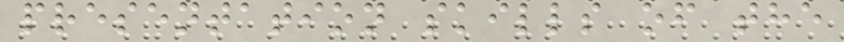presentation skills of the
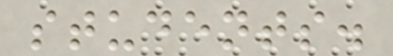students.
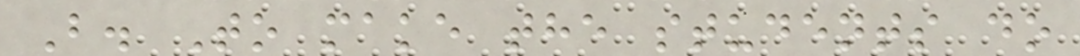B. To make the students do
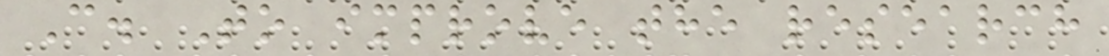C. To improve the research
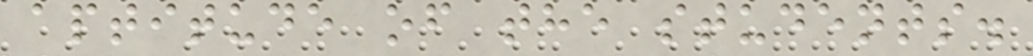aptitude of the students.
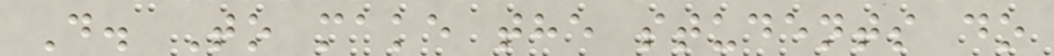D. To make the students do
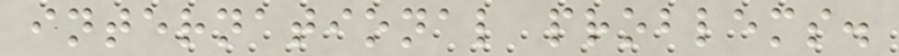international problems.
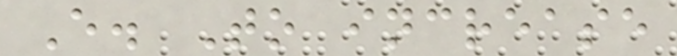E. To increase
